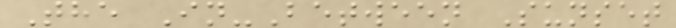The In-Between Sunset
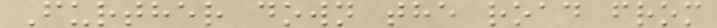Further down the road from
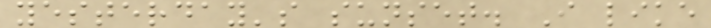yesterday's sunset. I like
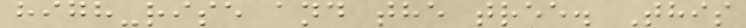high-rise and the tree. This
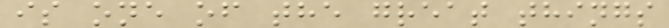is one of the great things
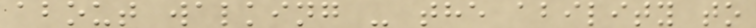about walking - the ability to
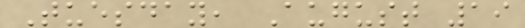Tuesday, August 19
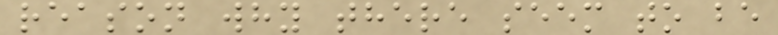reason why there seem to be
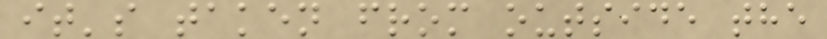it's taken from outside the
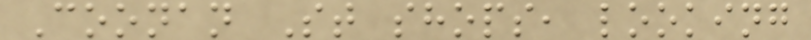Coonan St shops, looking
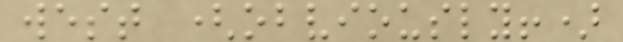west (obviously!)
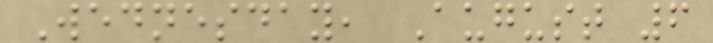Wednesday, August 6
